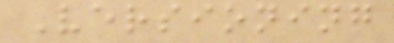Versioning
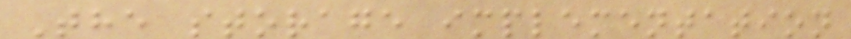The storage implementation
